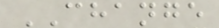CHANGE
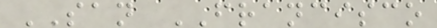SAN FRANCISCO
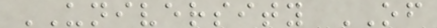UNIVERSITY OF
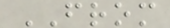FROM
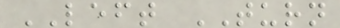LEFT TURN
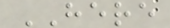HERE
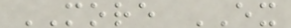MORE EX
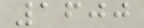1600
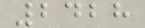2428
